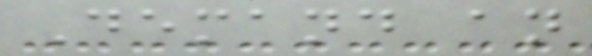Demand an
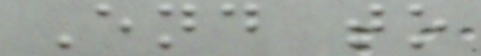End to
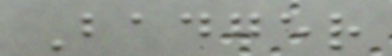Badger
